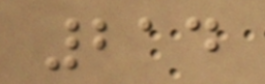214
